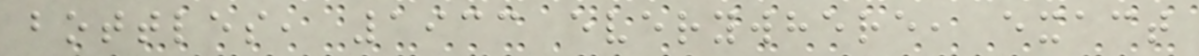bottles, 1933 everywhere, exact
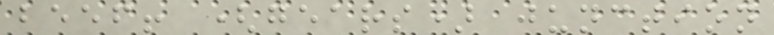beef! (gears) junction
